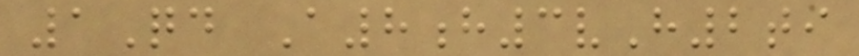1Qd A8h3vH2ti
